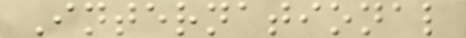International
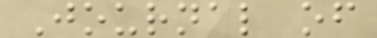Journal of
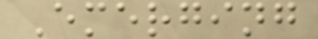Emerging
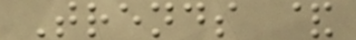Trends &
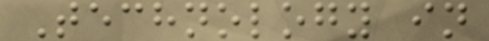Technology in
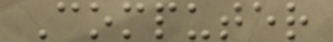Computer
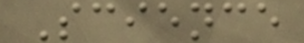Science
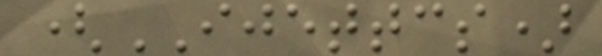(IJETTCS)
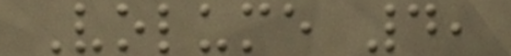Volume 4,
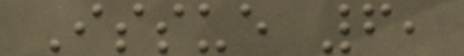Issue 6,
